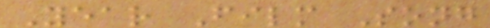Year Film Song
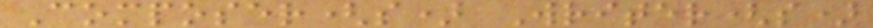Composer(s) Writer(s)
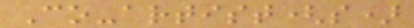Co-artist(s)
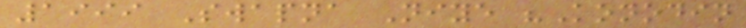1999 Swapna Niye "Konodin
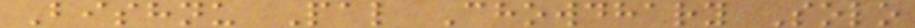Bishnu Pal Chowdhary Solo
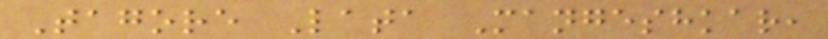Tagore Lata Mangeshkar,
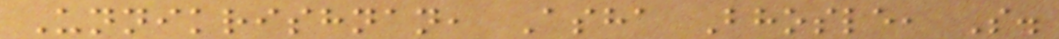Unnikrishnan, Asha Bhosle, S.
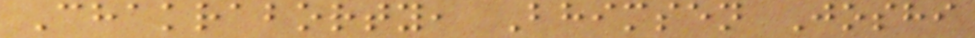Chakraborty, Bhimsen Joshi
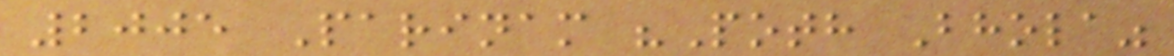2005 Parinam "Poth Bhola"
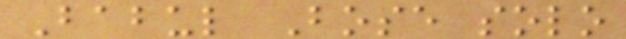Babul Bose solo
